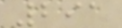291
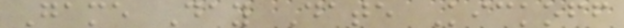Game Day Date Kickoff
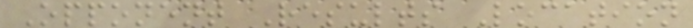Opponent Results Location
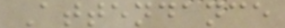Attendance
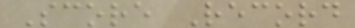Score Record
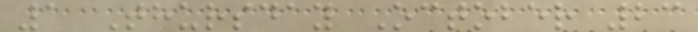1 Thursday October 23
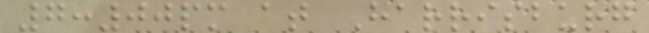7:00pm at Harrisburg
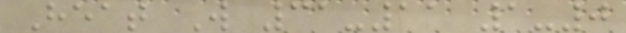Heat W 31-11 1-0
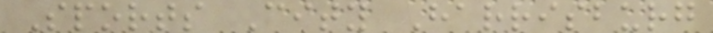Sports City Harrisburg
